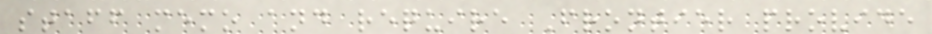staff memo and require Frontier provide
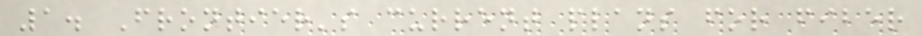1. Frontier's current plans for fiber
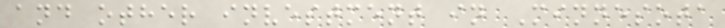and other investment in Minnesota
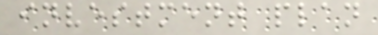investment plan
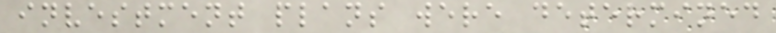investment plans were determined
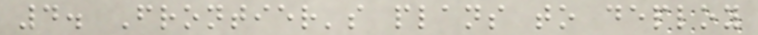4. Frontier's plans to deploy
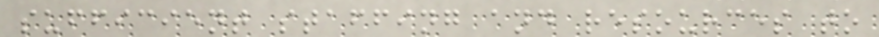sufficient staffing and resources to
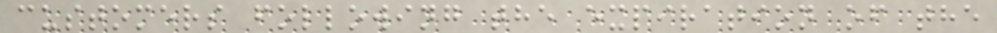customers following the expiration of the
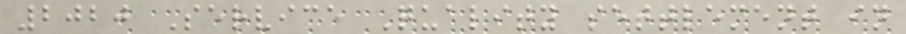2020 Service Quality settlement in
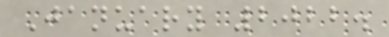January 2022.
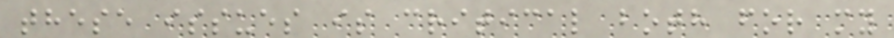these issues is critical both for my
